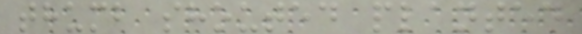thumb shouted planted
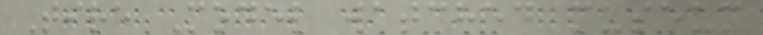Tire Model watched museum
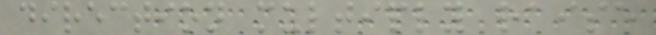direction multiply raise
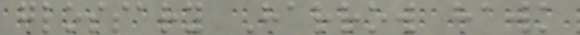glossary Harrow hawk
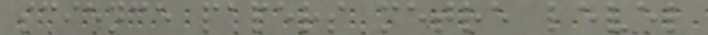science papers metre level
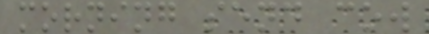morning send cow
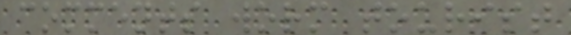comments worm tourist
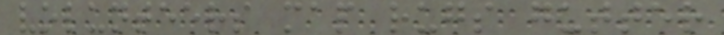volunteers map rugs gutter
